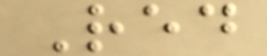Red
